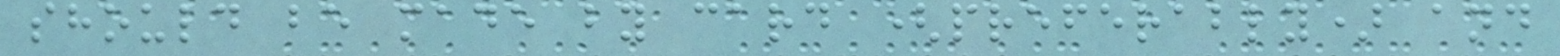should be made by card (preferably) and
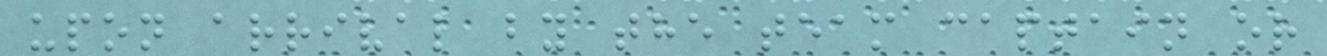upon arrival by the team captain or
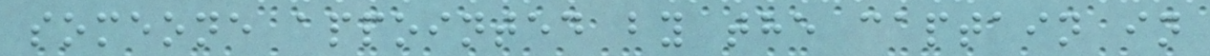someone appointed by the captain in
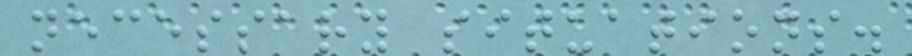necessary situations.
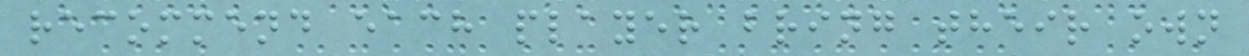recommend each player bring their own
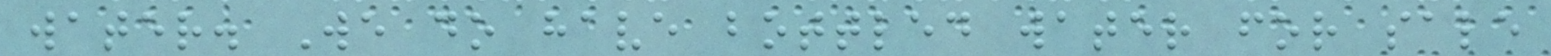water. We do have bottled water for sale
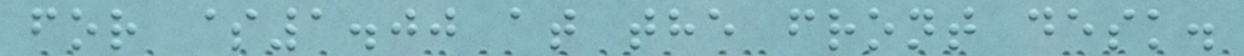for $1.00 at the front desk.
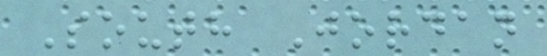South Jordan
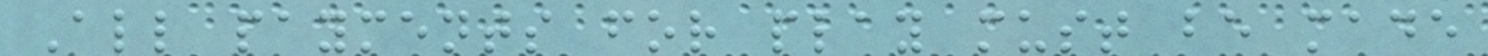All payments for play must be made
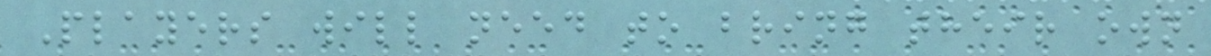Players will need to bring their own
